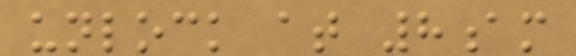unlock at 8am
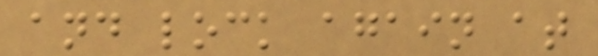and lock again at
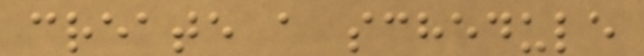create a schedule
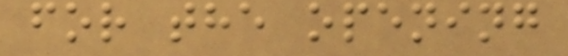for the opening
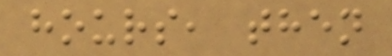hours, then
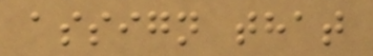assign that
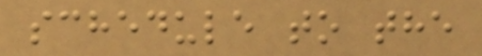schedule to the
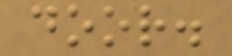door.
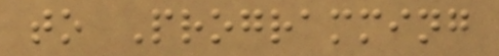to Programming
